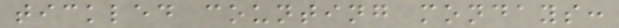tickled counting mondays:
